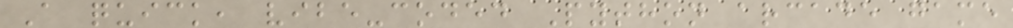A quick, vibe-coded Python arcade game
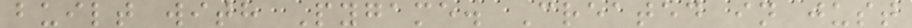built with Pygame. Created in just
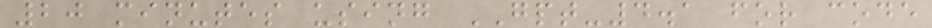20 minutes using GPT-4.1 for code
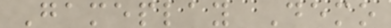Gameplay Demo
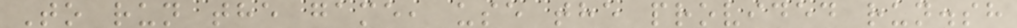To run the game, use the provided run.sh
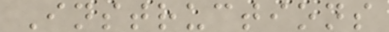Instructions
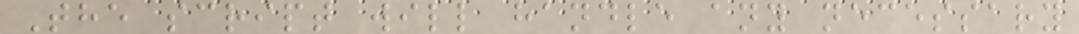The script will handle any necessary
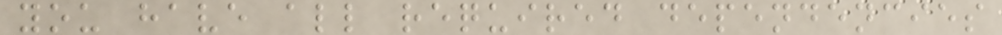you have all required dependencies
